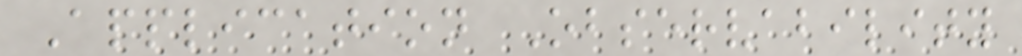Application Observability
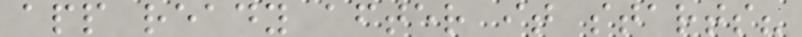app ready after it starts?
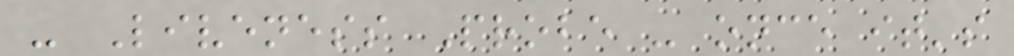- Liveness Probe - once it's
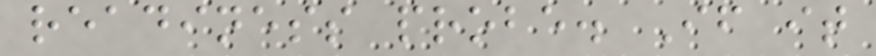readiness probe. If it
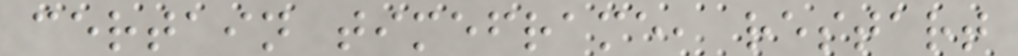certain timeframe, restart
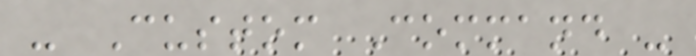- Custom Command -
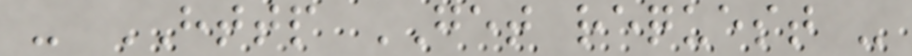- HTTP GET request -
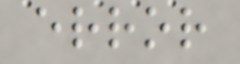error
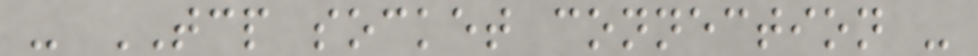- TCP socket connection -
